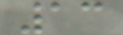13
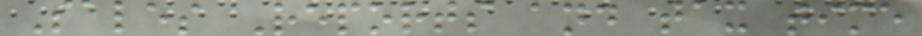Sales Reports and tax time
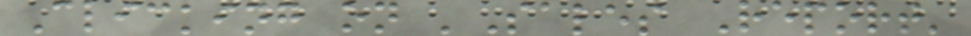Clicking on 'Sales Report'
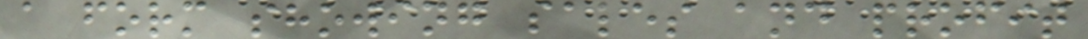a form showing sales and profit
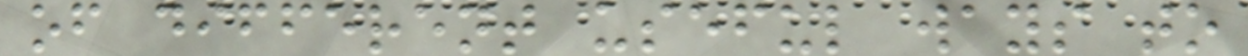of different useful ways to
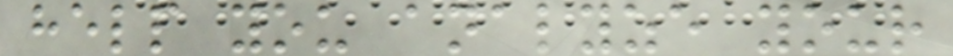help you analyze your
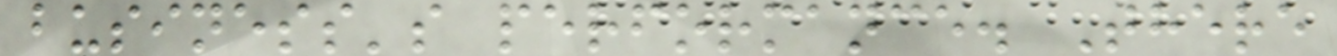business's performance. There
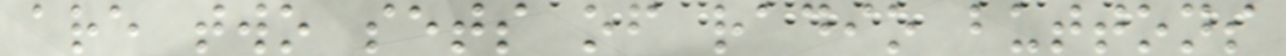are two sets of radio buttons
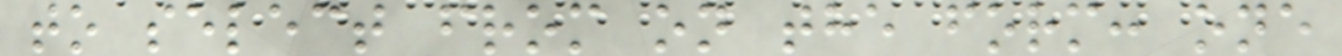to select from on the form: one
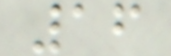16
